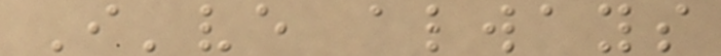I've always
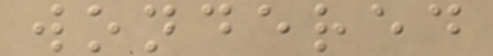wondered
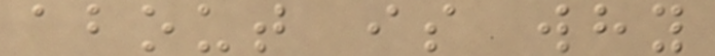about is why
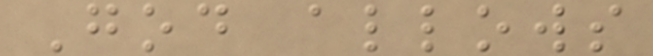God allows
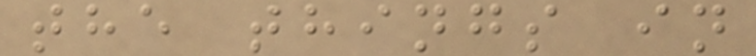the things in
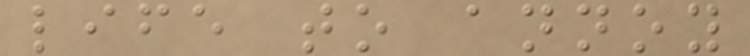life to annoy
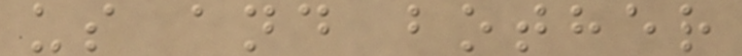us and bother
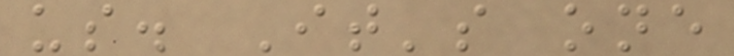us. It's one
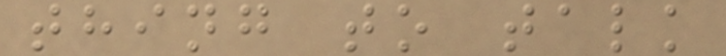thing to talk
